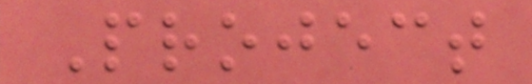Project
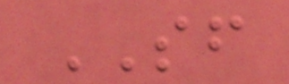SF
